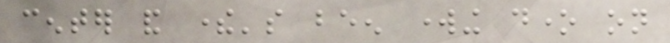center and there's been working done on
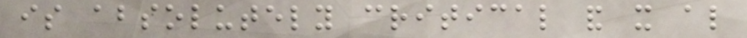is absolutely critical and it also
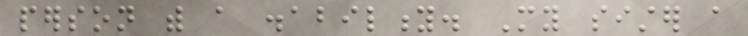person with a disability. My sister a
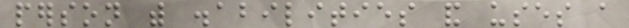person with disabilities and uses a
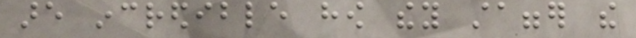are incredible how they stagger the
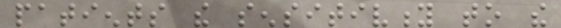patients the sensitivity to the
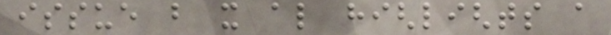issue but it also highlights a
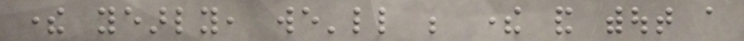there yearly, we'll be there and without a
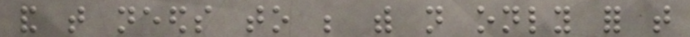and that needs to be with not only for that
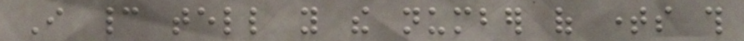I cannot tell you the number of times this
